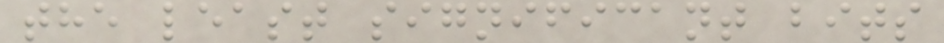the least significant bits
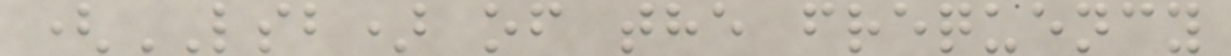(LSB) of the frequency
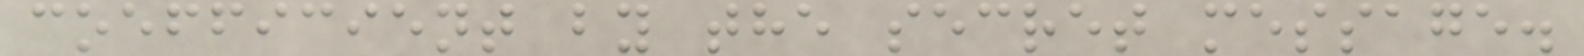coefficient by the secret message.
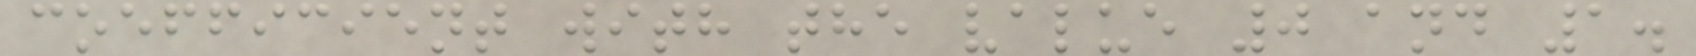coefficient with the value 0 and 1.
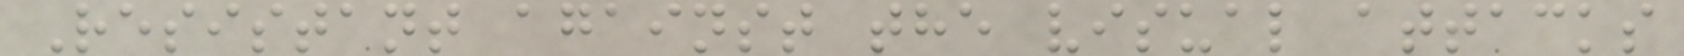Resistant against the visual attacks
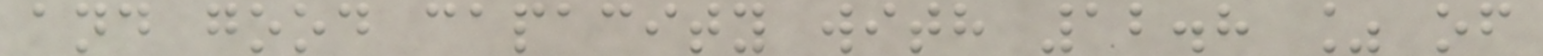and good capacity with 12.8 % of
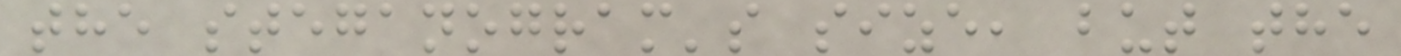the steganogram's size, but the
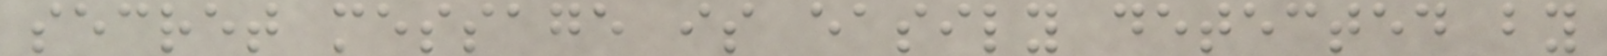secret message is easily detected by
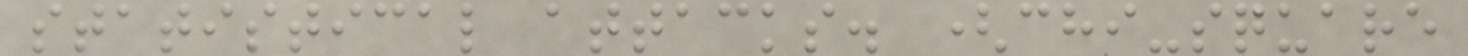statistical attacks. (chi-square
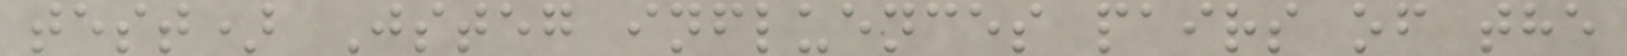test) Jsteg influences pairs of the
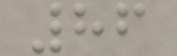86
